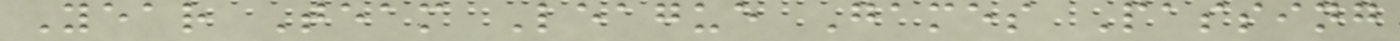Year Team League Games Passing
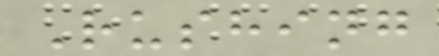Rushing
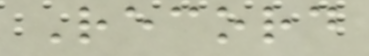Record
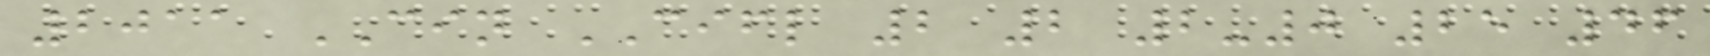2011 CIN CIFL 2 2 2-0 25 46
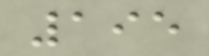195
